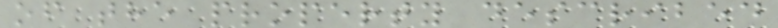of the property described
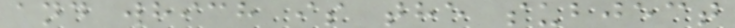and which is the subject
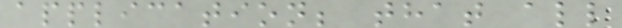application; that all
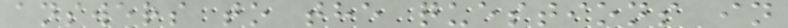answers to the questions in
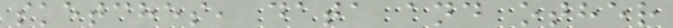sketches, data and other
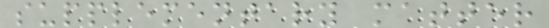supplementary matter
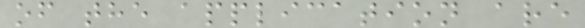of the application are
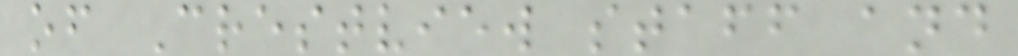of Crestview staff and
